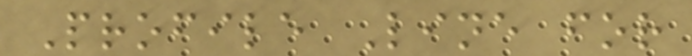Profile Line for
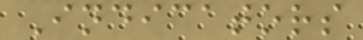Indicators
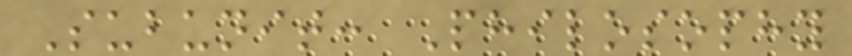Subunit: Philosophy
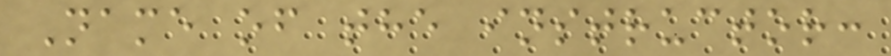Name of the instructor:
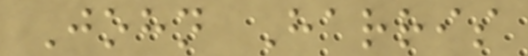John Harris
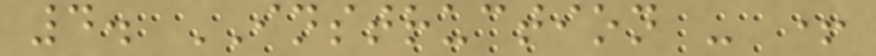4. INSTRUCTION - +
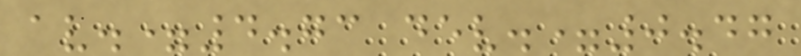av.=4.73 dev.=0.47
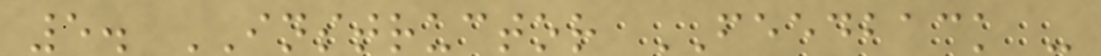5. INSTRUCTOR FEEDBACK -
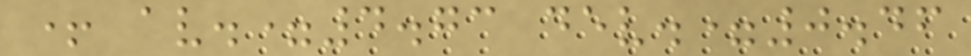+ av.=4.73 dev.=0.46
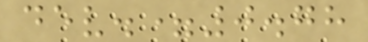dev.=0.78
